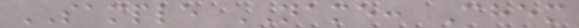SAMPLE NAME: Chem
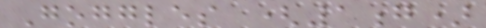Goggles (1g)
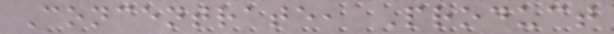Concentrate, Product
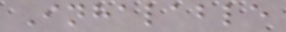Inhalable
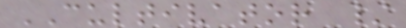CULTIVATOR /
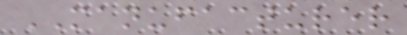MANUFACTURER
